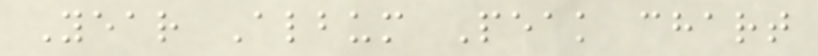Year Album Peak chart
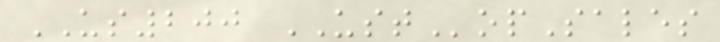US200 USTopSales
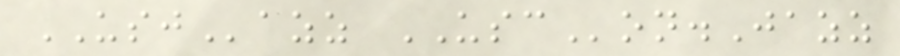USJazz USCon.Jazz
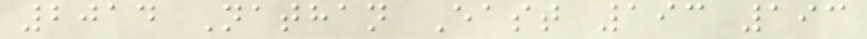2014 Nathan East 193 193
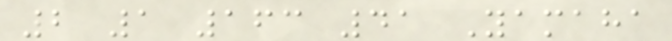2 1 163 41 Yamaha
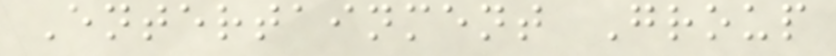Entertainment Group
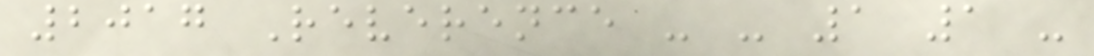2017 Reverence - - 1 1 -
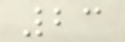23
